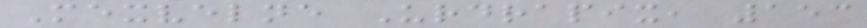Mexvelne Urdrapix, 153
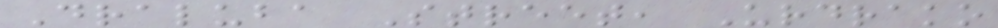Draluba Street, Urdrako
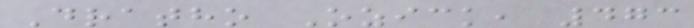Dratho Ozick, 473
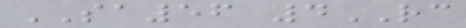SA56 4RC
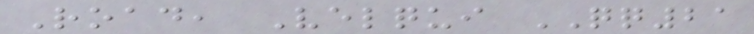Road, Velqui QQ21
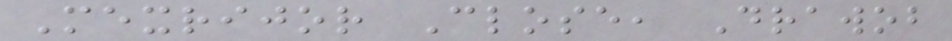Mexrijor Close, Drawob
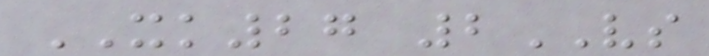XK27 2VS
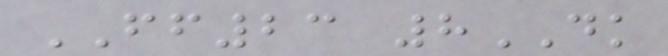FF23 8DK
